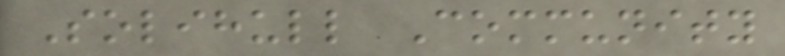Solihull Community
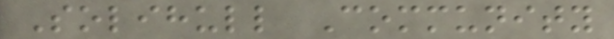Solihull Community
